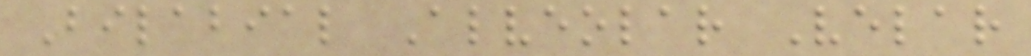Bilabial Alveolar Velar
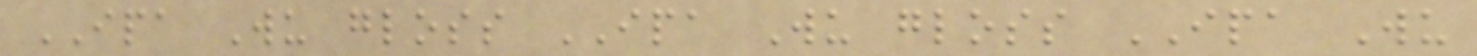IPA Wu gloss IPA Wu gloss IPA Wu
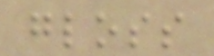gloss
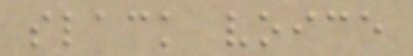slack voice
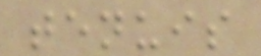tenuis
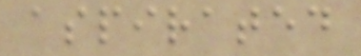aspirated
